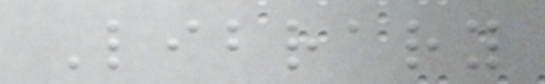Library
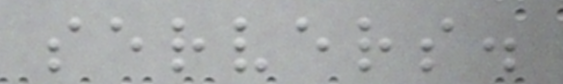servers.
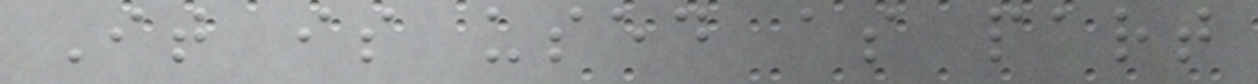It is used as part
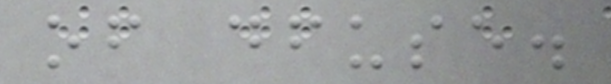of dfuse.
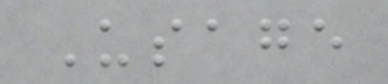Usage
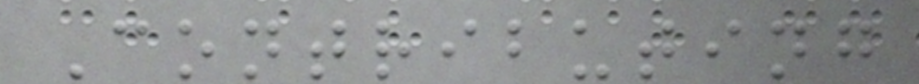Contributing
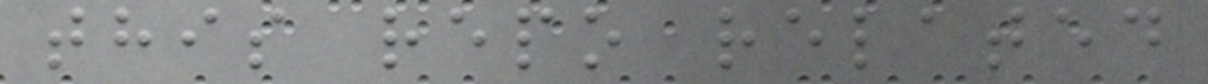this repo related
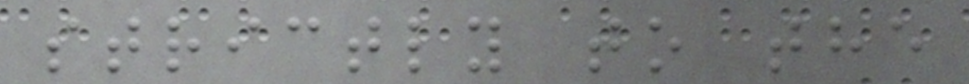strictly to the
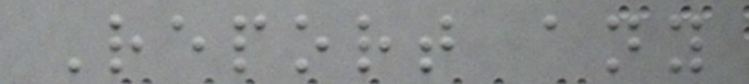Report any
